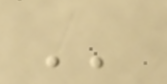''
